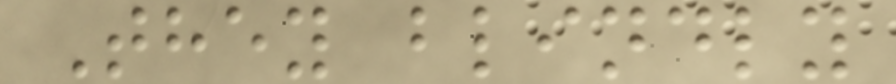They blindly
